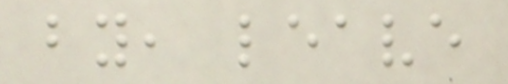by, leave
